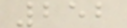252
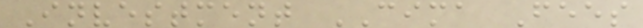Investment CIMA Fees
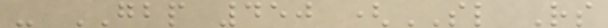- GBP 450 (SL Rs
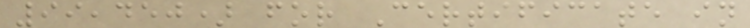99,450) for Certificate in
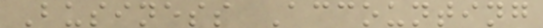Business Accounting
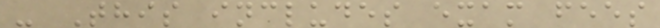- This includes exam fees
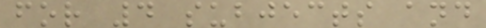for 4 subjects and
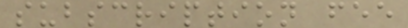subscription fee
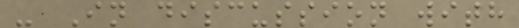- In discussion with
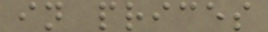in prices
